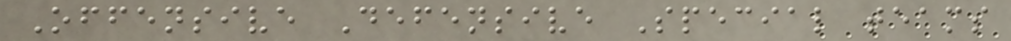Offensive Defensive Special teams
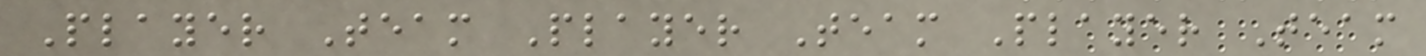Player Team Player Team Player Team
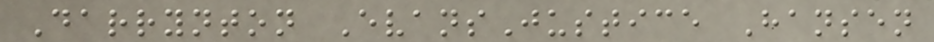Darrynton EvansJustice Hansen
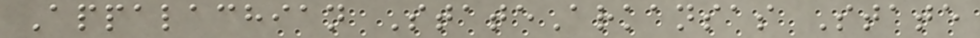Appalachian StateArkansas State
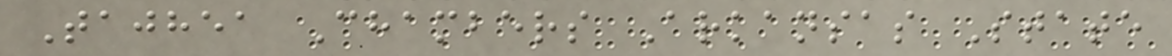Tajhea Chambers Arkansas State
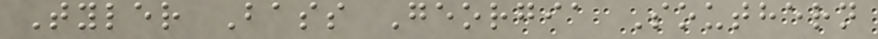Tyler Bass Georgia Southern
